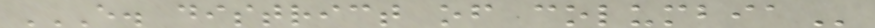E. DISTRICT OF COLUMBIA
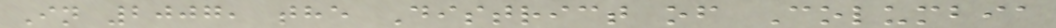In 2007, the District of Columbia
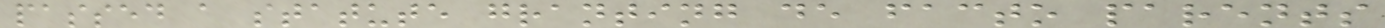passed a statute granting de facto parents
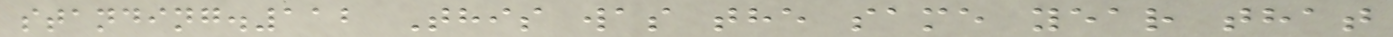standing.112 This was the same year that
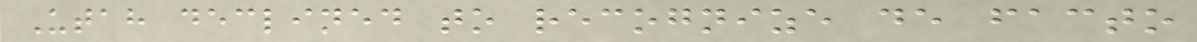Utah declined to recognize de facto
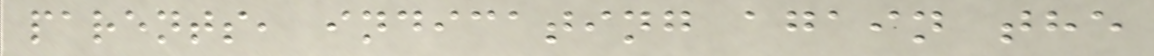parents, indicating again the
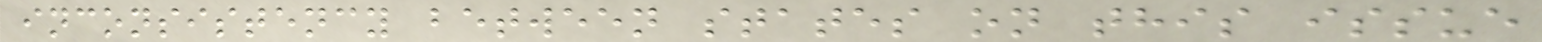inconsistency between states on this issue
